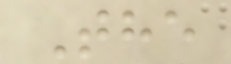The
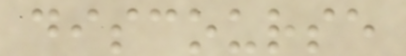discourse
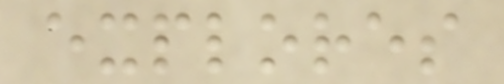explores
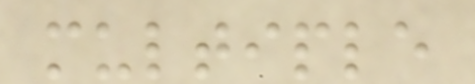multiple
